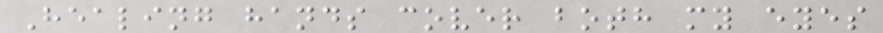Healing hands cover both my eyes
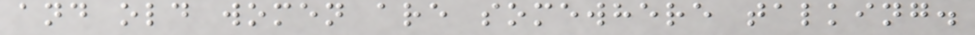and old women are somewhere talking.
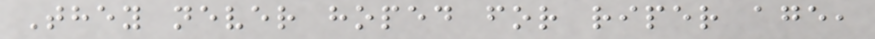They never hoped for riper age,
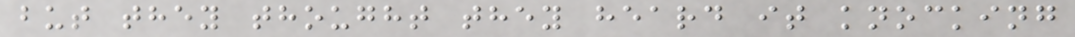but they thought they heard it knocking
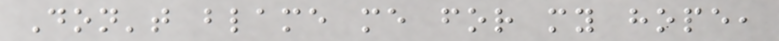Don't blame me for my hope,
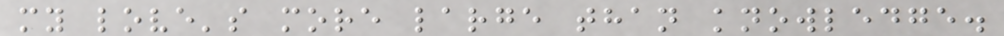my love's more large than knowledge.
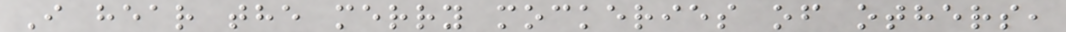I hear the merry mockeries of others,
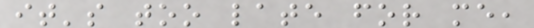it's too late for me,
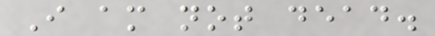I am not dead.
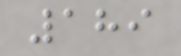189
